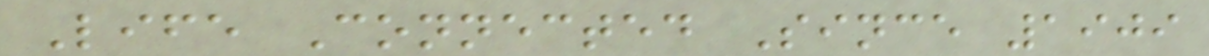Life Connected Since 1909
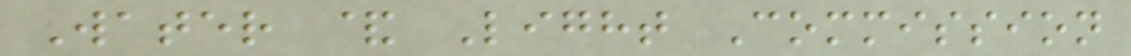Water & Light Commission
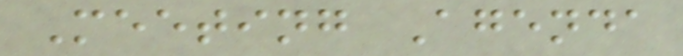Meeting Agenda
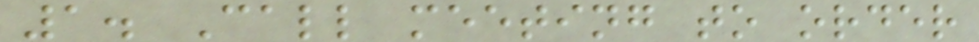1. Call meeting to order
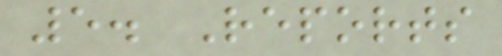5. Reports
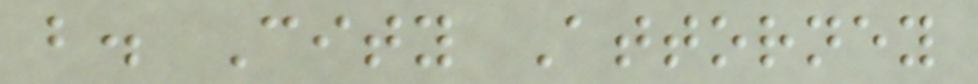b. City Attorney
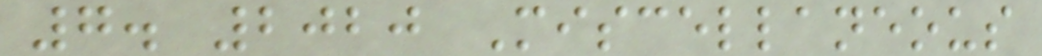7. 2020 Miscellaneous
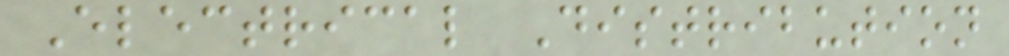Electrical Distribution
